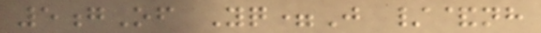5gOf Yq=J /&nh
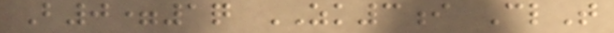B0=1q ZK3i ClT
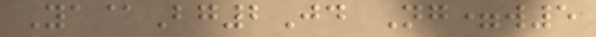Ya@Bg2Jd Ng=w5
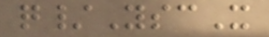q/YscX
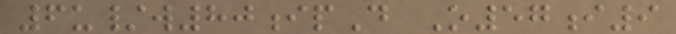6u/w80ipD O57i9
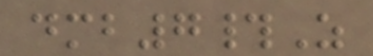dmb7#Z
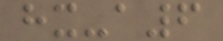hx-a6
